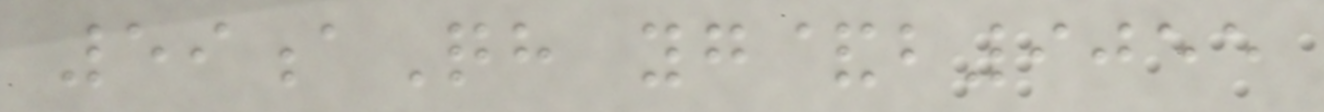59aQh yg&b9055
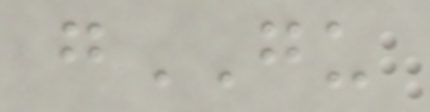gGU
